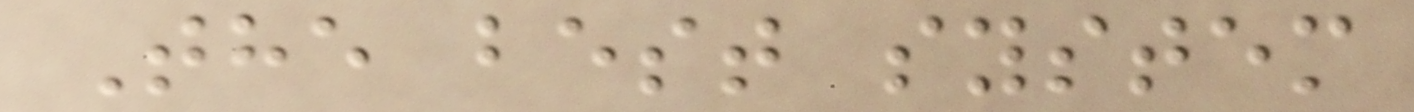The best system
